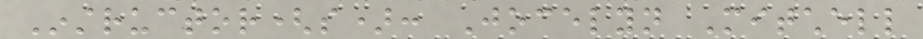Instructor(s): Jocelyn Mitchell
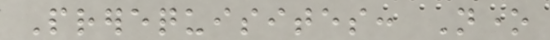Prerequisites: None
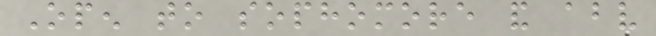Open to sophomore and above
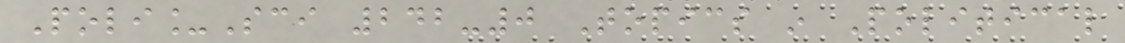Poli_Sci 242-0 Topics in Political
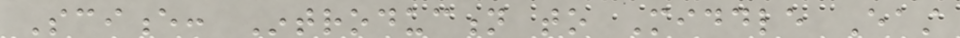Science: Introduction to Middle East
